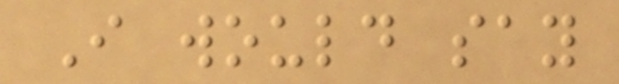I would say
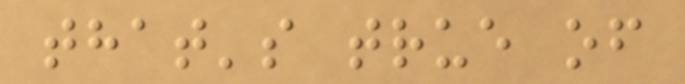that's true of
